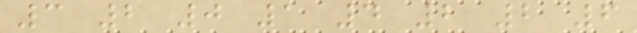3 2 0 1 4 2 2 6
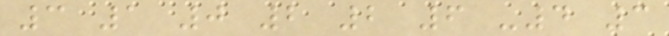3 1 0 2 2 6 -4 3
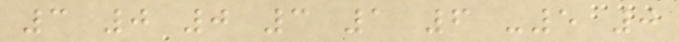3 0 0 3 1 6 -5 0
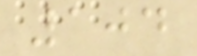104
